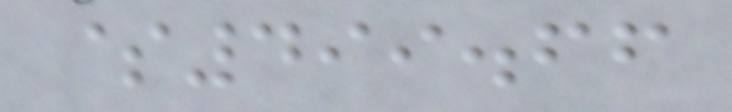$499.66
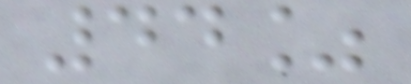44%
